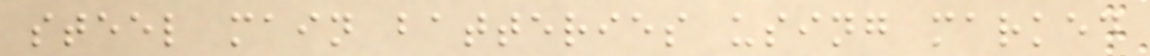steel main batteries using marked
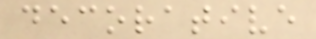decorative
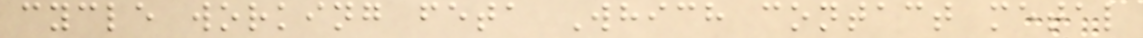cycle working feta Which contact metal
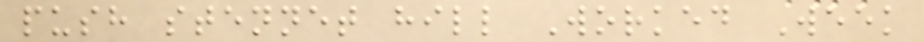push stennet hill Worked Week
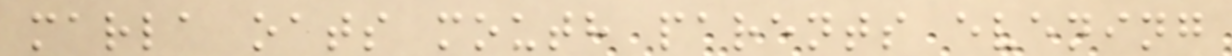marla oats mouth parents evening
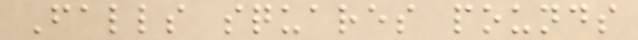Falls squares pounds
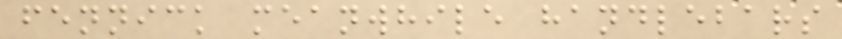fennick meanwhile handlebars
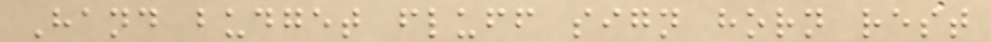Hand budget fluff sign horn rest
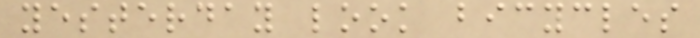yesterday look bicycles
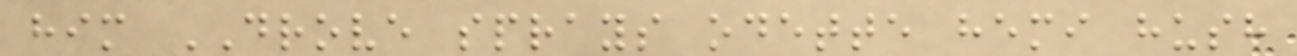him DROVE sprays odette hemi hush
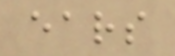ears
